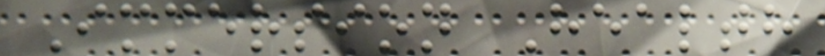Immersion Health
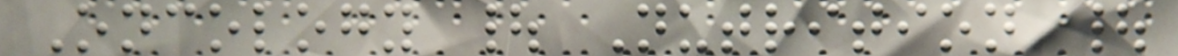Oncology | Nutrition |
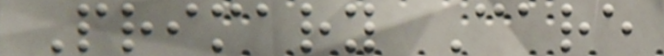Primary Care
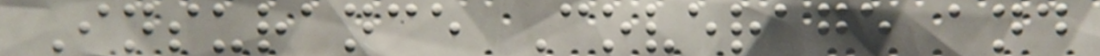Insurance Coverage and
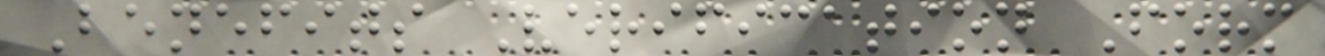Benefits Verification Form
